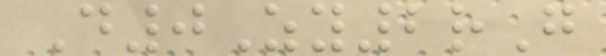D0Zy2rG
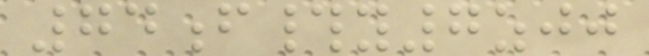74f#y7zjj
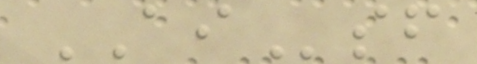AIsf
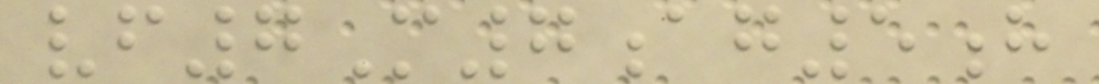vf7M7ag5h
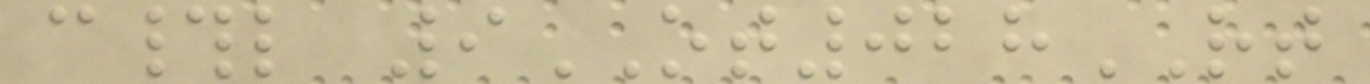c#l 9OT028RT
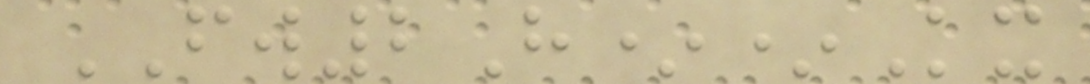FW2H**Kx
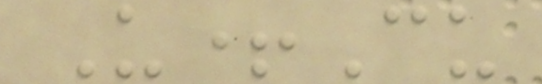U+Cu
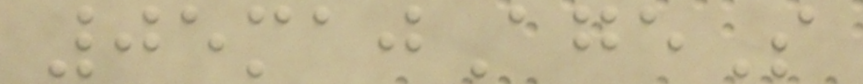05majAgeS
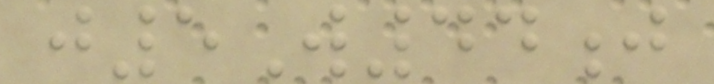j5W44j
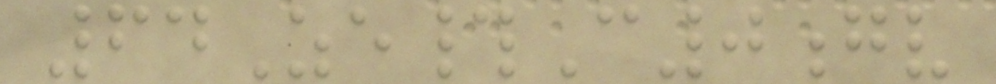64Ze#C0gv
